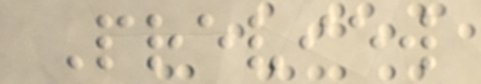Preview
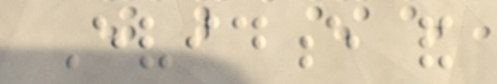Evidence and
